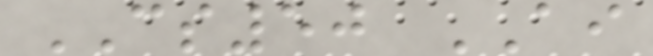CS50 AI
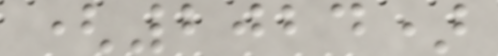(2024)
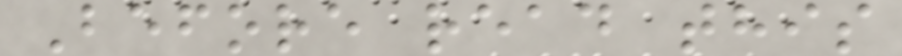Before read this
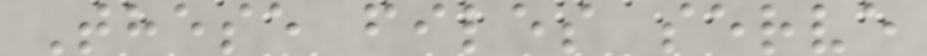These files serve
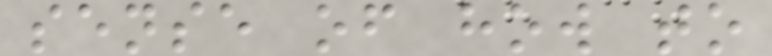sense of how to
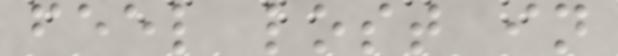feel lost in
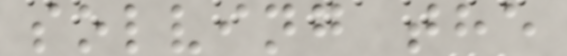solving the
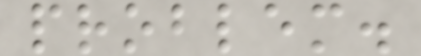problem.
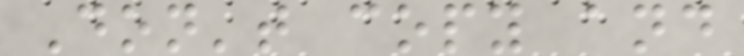Don't copy and
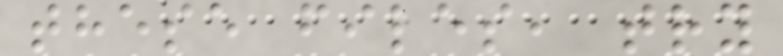these files, try
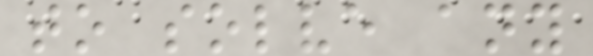to solve any
